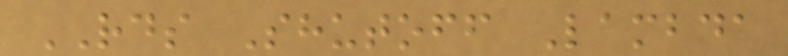RDS Shutoff Lambda
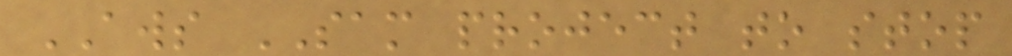AWS SAM project to stop
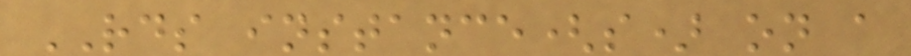RDS instance(s) on a
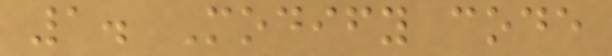1. Modify code
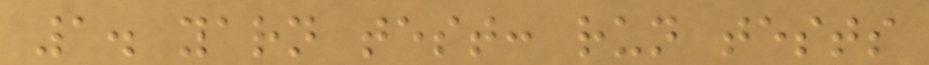1. yarn test: run tests
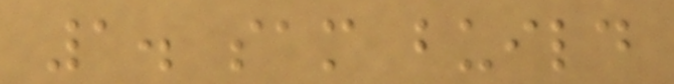1. sam build
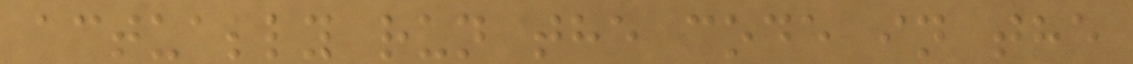actually run the code in the
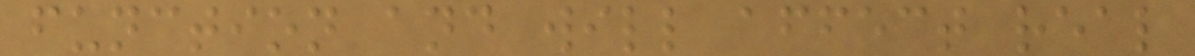function and will affect real
